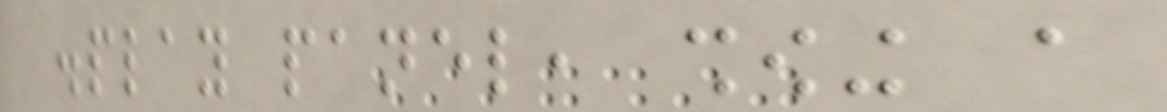display panel, showing a
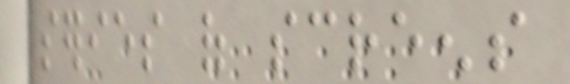series of screens
